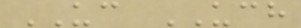UC UCH
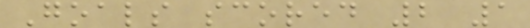Goals scored 2 1
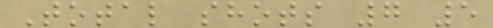Total shots 7 5
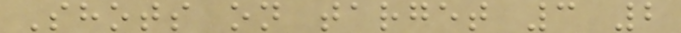Shots on target 3 2
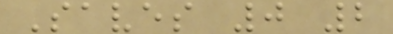Saves 0 2
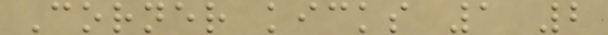Corner kicks 1 2
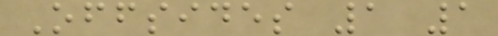Offsides 1 1
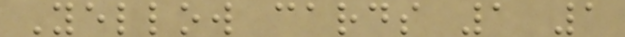Yellow cards 1 1
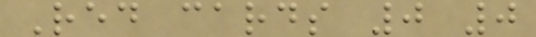Red cards 0 0
